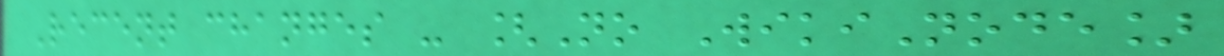Recent changes - [No WikiNode]
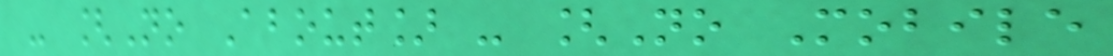- [No About] - [No Mobile
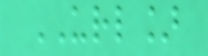URL]
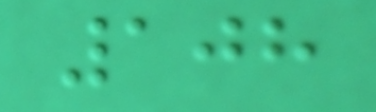108
